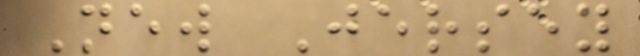New Jersey
